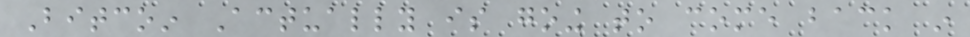Bitcoin Actually is going to come back in
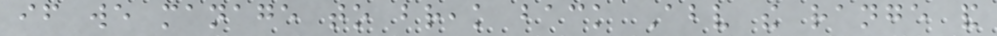if we manage to break back Above the range and
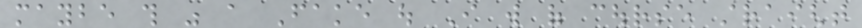maybe this was a Fake out I will of course straight
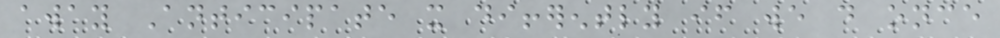away Anticipate it differently if we do once
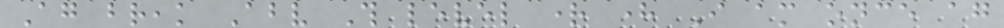Again break Above This level right here I am once again
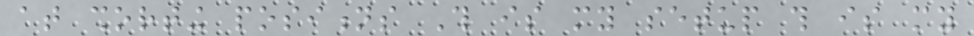at shorting positions This is my setup this is my
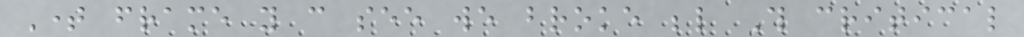Time frame you can see we broke below This critical
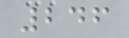246
